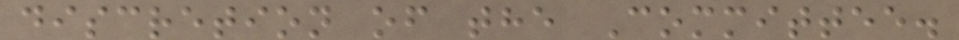discretion of the Committee.
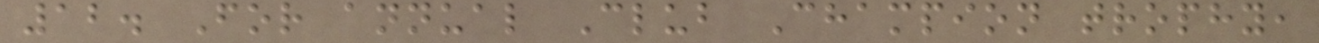12. For annual Club Champion trophy,
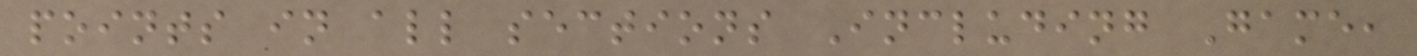points in all sections Including Game,
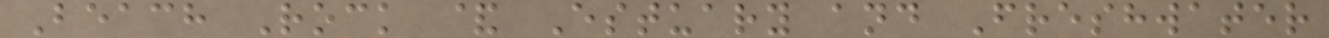Beach Rock & Estuary and Freshwater
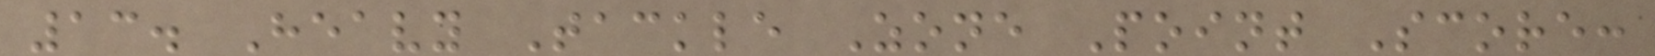13. Heavy Tackle Zone Point Score:
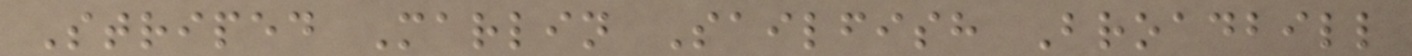Striped Marlin Sailfish Broadbill
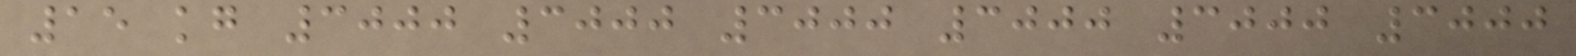15 kg 3000 3000 3000 3000 3000 3000
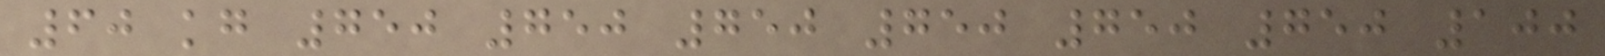60 kg 750 750 750 750 750 750 100
